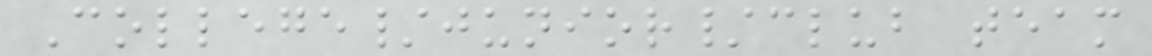College/junior/club team
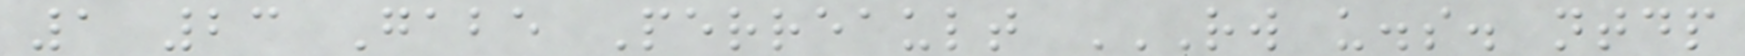1 23 Gabe Perreault RW U.S. NTDP
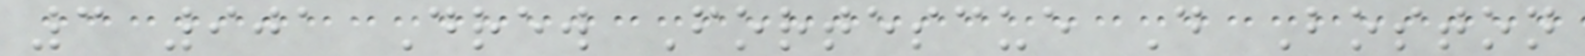3 901 Drew Fortescue D Boston
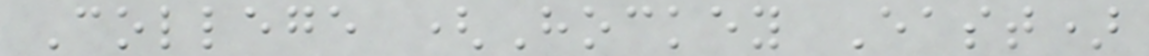College (Hockey East)
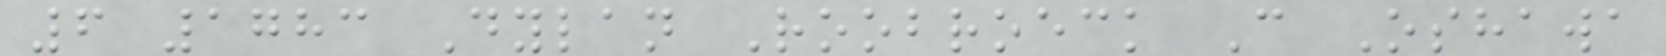6 1783 Dylan Roobroeck C Oshawa
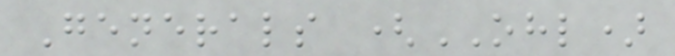Generals (OHL)
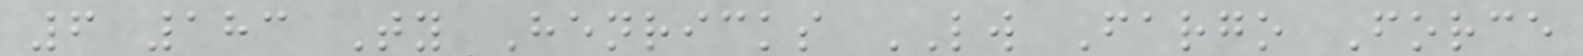6 183 Ty Henricks LW Fargo Force
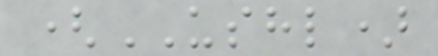(USHL)
